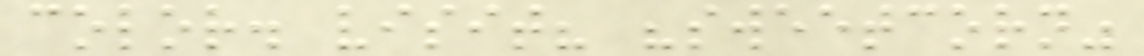color. visit? "sweetcorn"
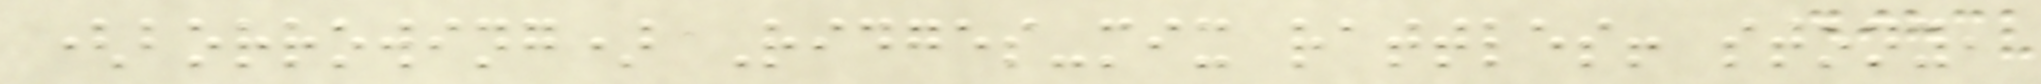(borrowing) Ridges-mix rattles! stony,
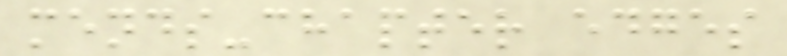mends-chapter edges
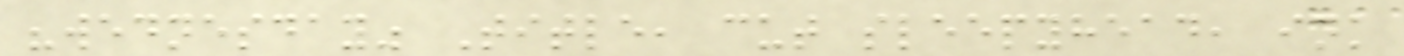"wednesday" Title, cut sleepyhead, ink
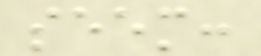seem:
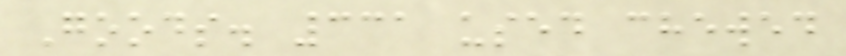Goods. 331 used chewed
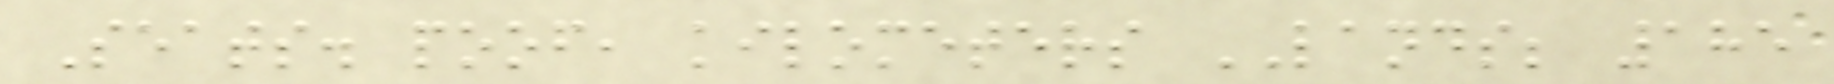Seats. poof, kilometers LANDS; 185
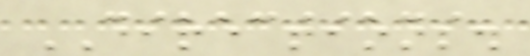DIRECTIONS.
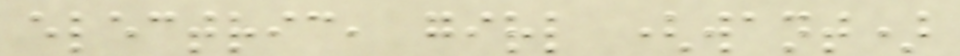electric, girl (want)
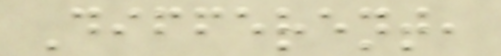Different,
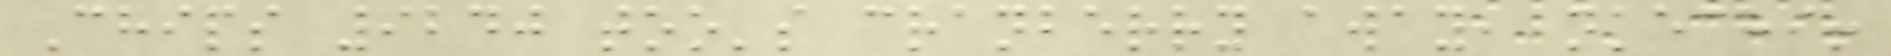Chips 9240 too's cranberry away, nkechi!
